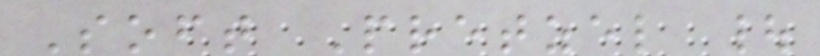Soft Pretzel |
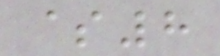$8
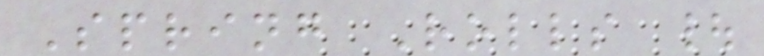Spring Rolls |
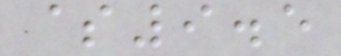$9.5
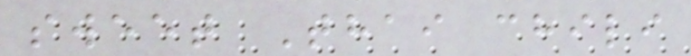sweet Thai chili
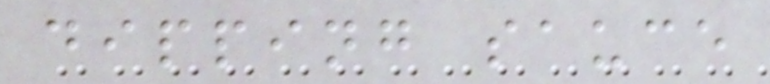dipping sauce
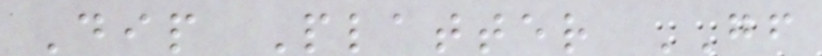Dip Platter GF
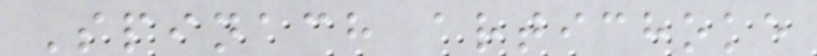Spinach artichoke
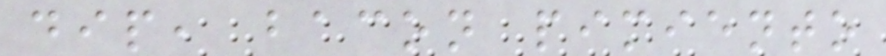dip, bacon pimiento
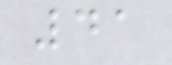41
